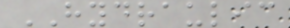HYDRAULIC
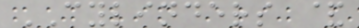CYLINDERS &
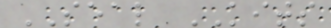SEAL KITS
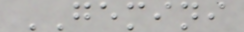GEMINI
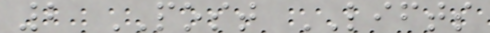2 POST LIFTS
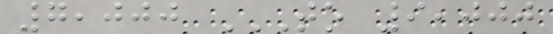7,000 TO 9,000
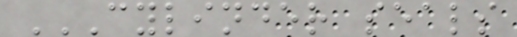CYLINDER SEALS
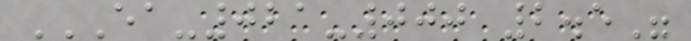EA-021-000 2.5"
